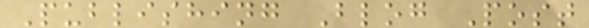Publishing Blog Post
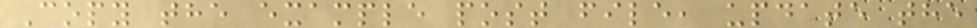Copy the example post file, update the
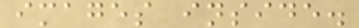images inside.
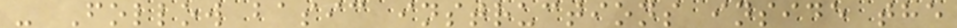- Follow basic instructions inside the
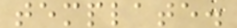template.
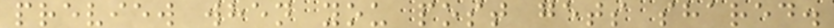preview when you post gets shared.
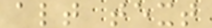alt text
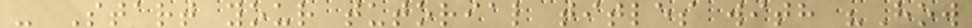- Start your tutorial titles with "How
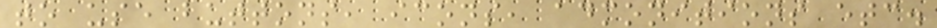to use buttons, icons, admonitions etc.
